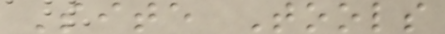Site Tools
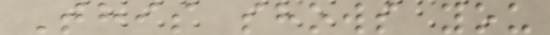This shows you
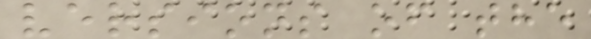versions of the
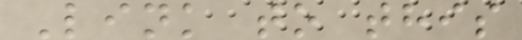Link to this
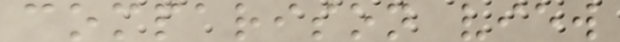comparison view
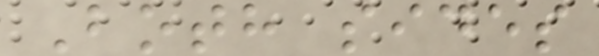Both sides
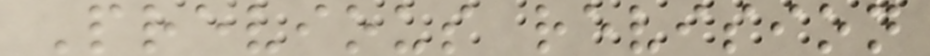Previous revision
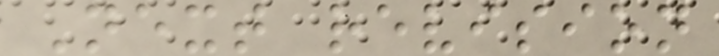Next revision
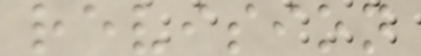revision
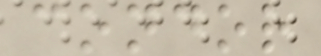condor
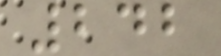242
